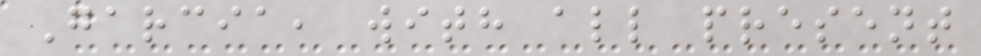Garcia, with all present
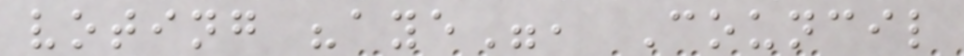voting "aye", Council
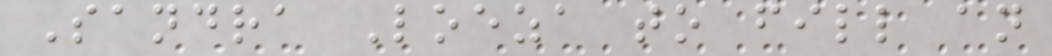Sandra Loeza to fill an
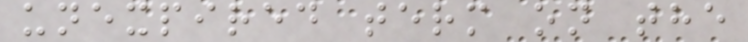unexpired term on the
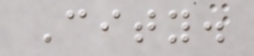City.
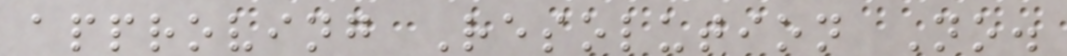approving Resolution No.
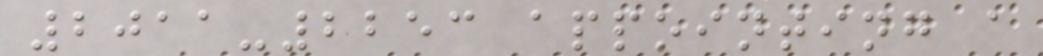2011-2253 appointing a
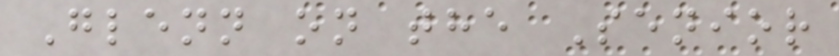Glenn on the Senior
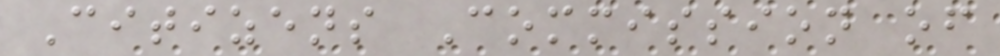Citizens Commission of
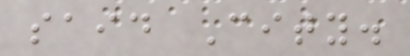said City.
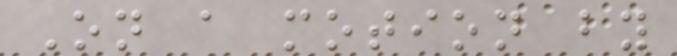On a motion by
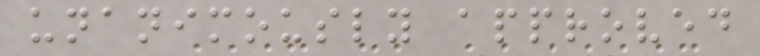unanimously approved
